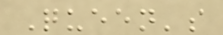Queen's
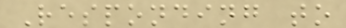Responding to
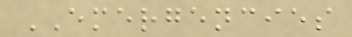EMERGENCIES
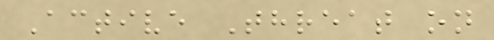Active Threat on
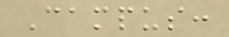Campus:
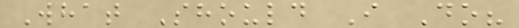What Should I Do?
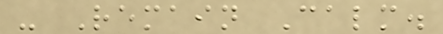- Remain Calm.
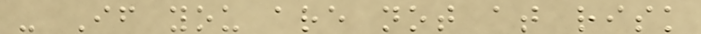- If you are not at risk
